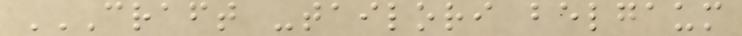CRAFT -TAILORI BELGAUM
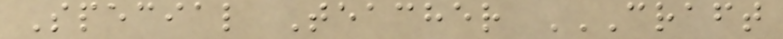Special Teacher CRAFT
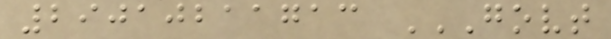29010211713 GOVT
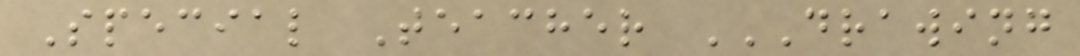Special Teacher DRAWING
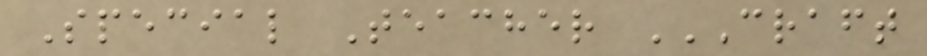Special Teacher CRAFT
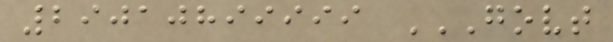29010899999 GOVT
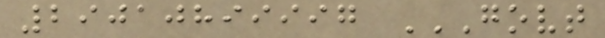29010899997 GOVT
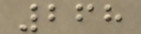268
